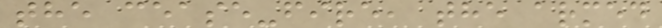the cease-fire, the armed
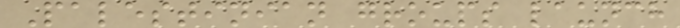Palestinian groups launch
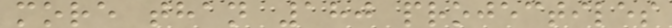more than 180 projectiles
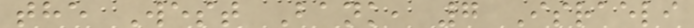the West Bank, 7 Israeli
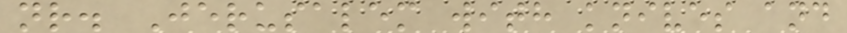nr. Jerusalem with knives and
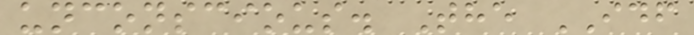unconscious. The IDF
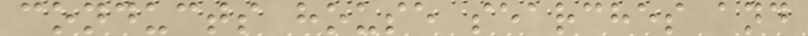conducts house searches and
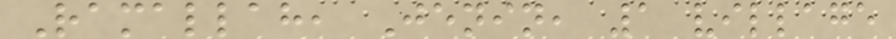Ramallah, Jenin, 1 village
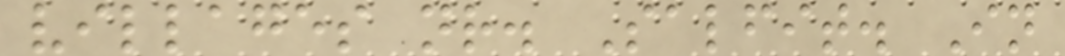villages nr. Salfit. In
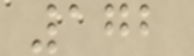172
